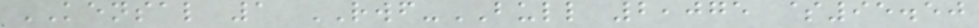KENSAL 1 RWF-BULL 2,075 $95.50
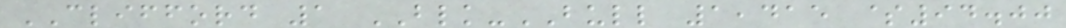CLIFFORD 1 BLK-BULL 1,415 $94.00
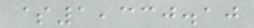$1,330.10
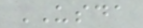USDA
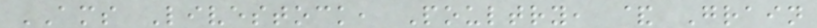AMS Livestock, Poultry, & Grain
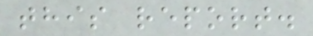this report.
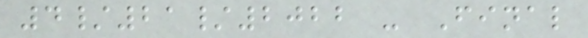4/21/2022 - Final
